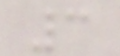3
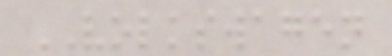VOLKSWAGEN
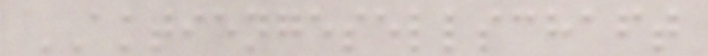AKTIENGESELLSCHAFT
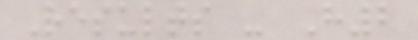Results - H2
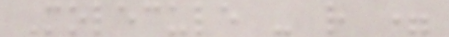Molecule - r =
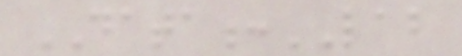DATA:LAB
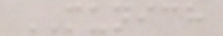MUNICH
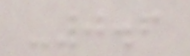-0.6
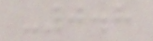-0.8
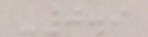-0.9
